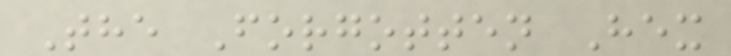The Forgotten Hex
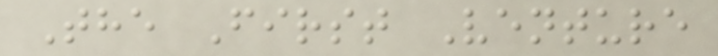The First Venture
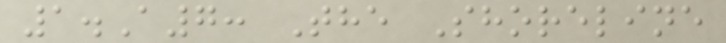1.A7: The Shoreline
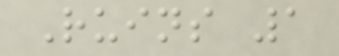Ruins 1
